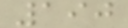190
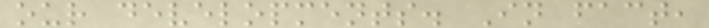our developments. In fact,
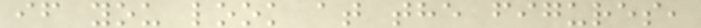if you look at the figures,
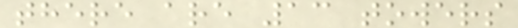there are 13 towers
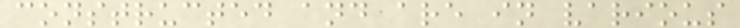constructed and are in various
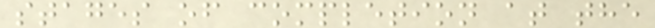stages of completion at the
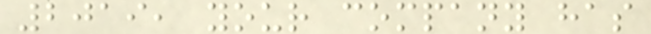2019, your company has
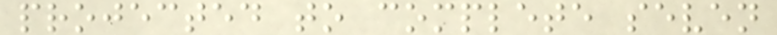projected to complete seven
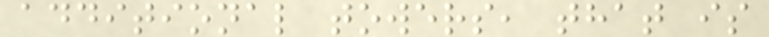additional towers, that is
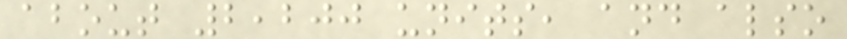about 2,200 units, and also
